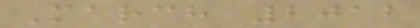March 2012
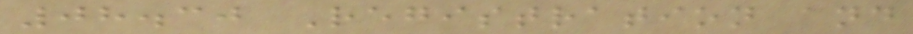08.30 Registration and
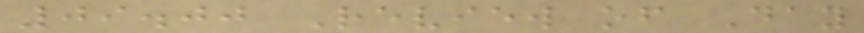09.00 Review of Day
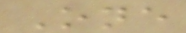One
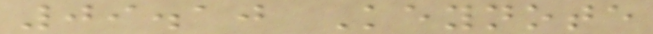09.10 Keynote
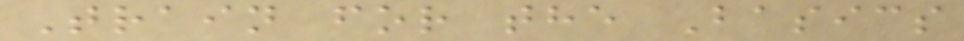Train for the Basics
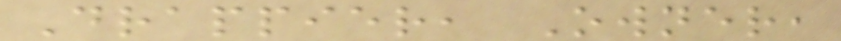Drappier, Owner,
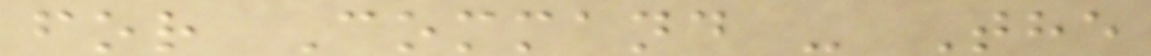for Command - The
